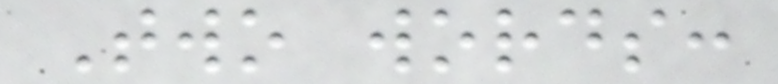Two words:
